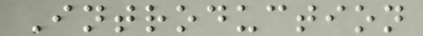Introduction
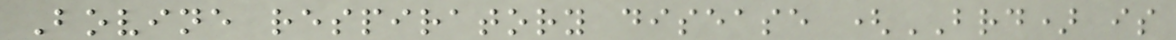Bovine respiratory disease (BRD) is
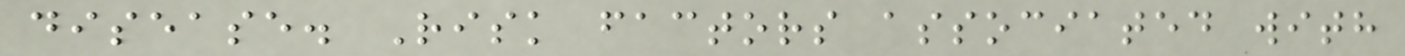disease. Risk factors associated with
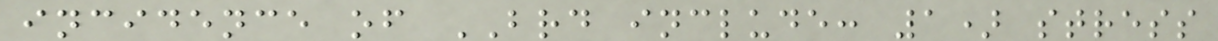incidence of BRD include: 1) stress
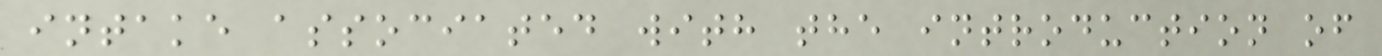intake associated with the introduction of
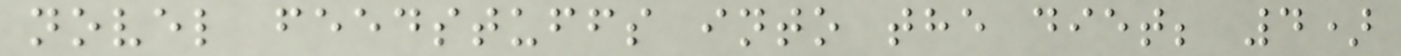novel feedstuffs into the diet; 4)
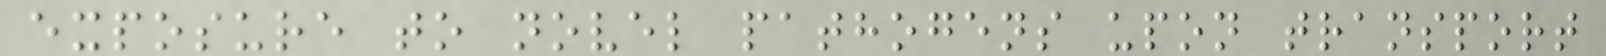exposure to novel pathogens upon transport
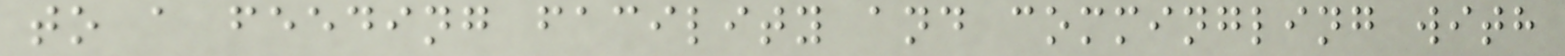to a feeding facility and commingling with
